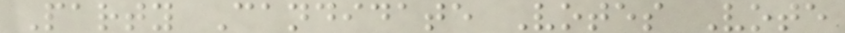Party Candidate Votes Vote
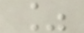%
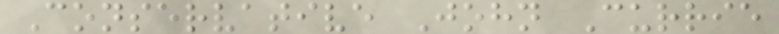Conservative John Currie
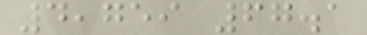4,759 67.1
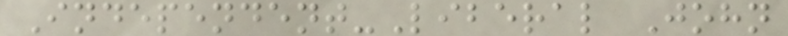Independent-Liberal John
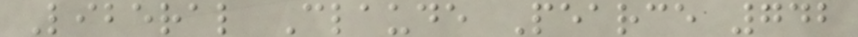Liberal Claude Pearce 742
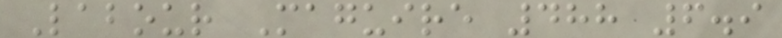Labour Maguire 488 6.9
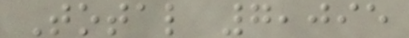Total 7,095
